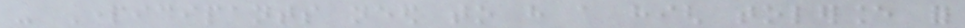- Participants need to have a high tolerance for
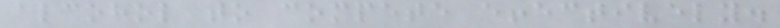alcohol to compete effectively.
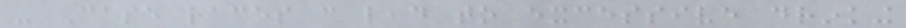- Case races can lead to excessive drinking
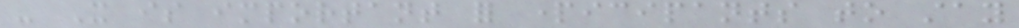- It is important for participants to stay
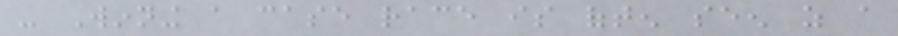- Winning a case race is often seen as a
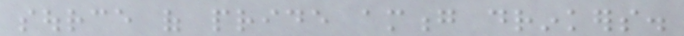source of pride among drinkers.
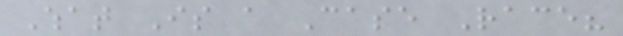What Is a Case Race?
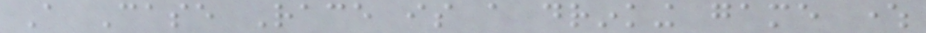A Case Race is a drinking game where
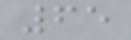65
